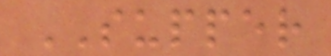SUPPER
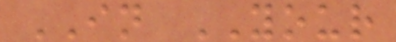IN YOUR
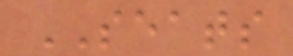SEATS
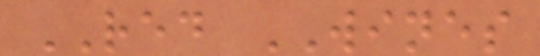RED WINES
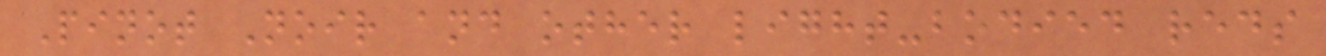Pinot Noir and other light-bodied reds
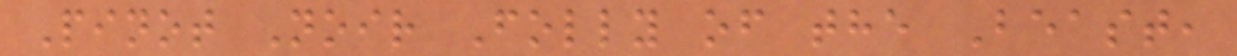Pinot Noir Folly of the Beast,
